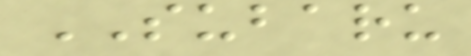SUBARU
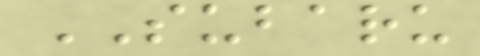SUBARU
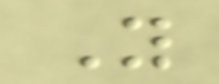Y
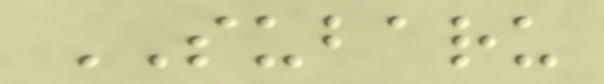SUBARU
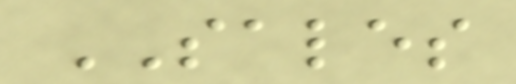SALES
